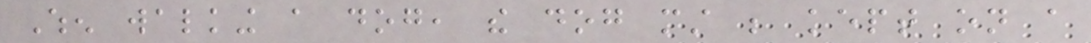When walking a dog, the dog must be kept on a
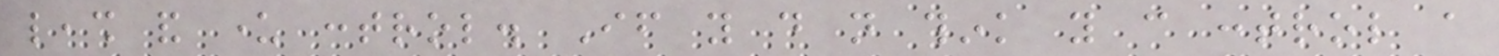leash and under control. If you do not think you can control a
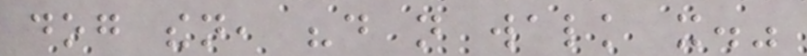dog then, "do not walk it."
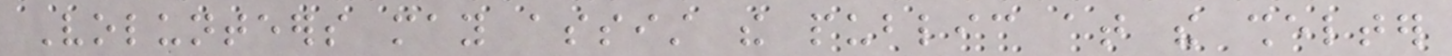Volunteers may assist the public at the shelter
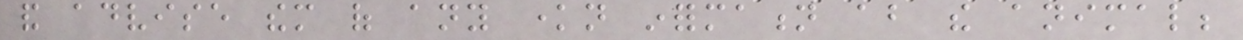and advise them of any known information about the animal;
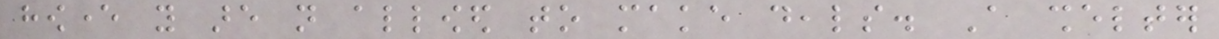however you are not allowed to make deals. A shelter
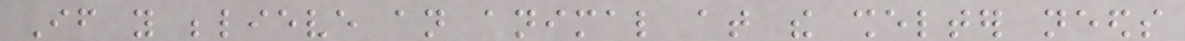If you believe an animal at the shelter needs
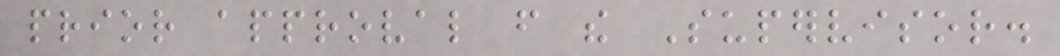prior approval from the Supervisor.
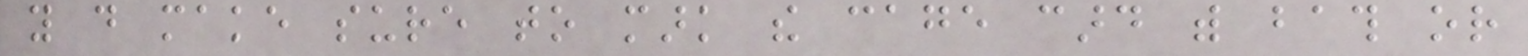you do make sure to mark the cage card with bath or
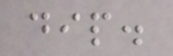dip.
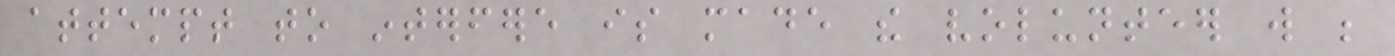attempt to interfere is made the volunteer will be
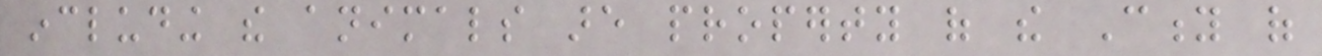including the animals are property of the City of
